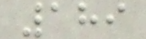189
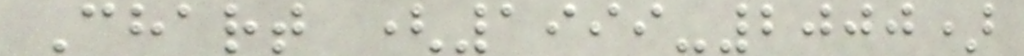Chart (1999-2000)
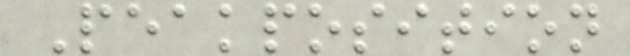Peakposition
